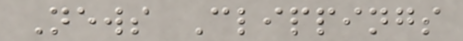News Clippings
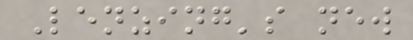Lenzing's new
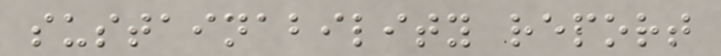sustainability report
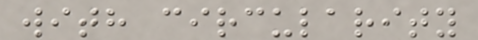with circularity
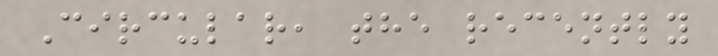Circular, the recently
